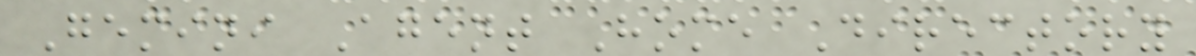Gemini Agent Home Directory
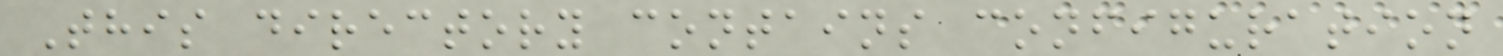This directory contains configuration
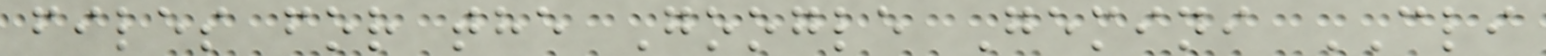files for the Google Gemini CLI
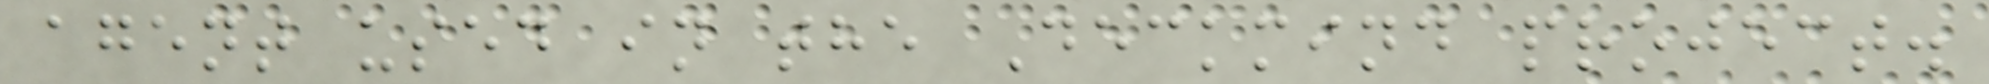agent used in the Deckmind project.
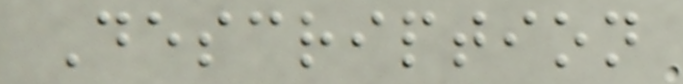Description
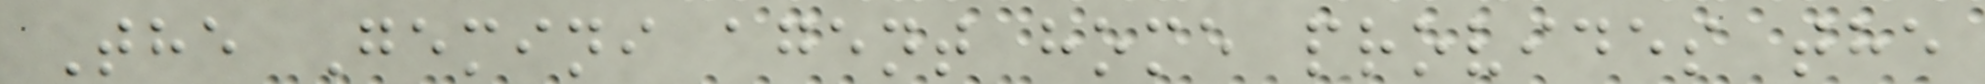The Gemini agent home provides the
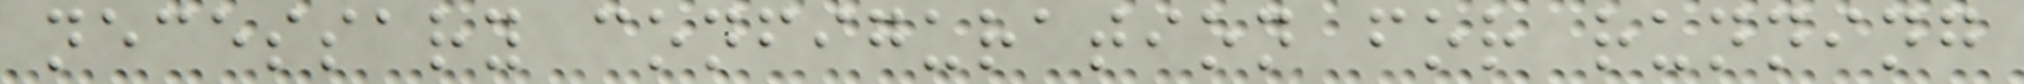necessary configuration for running
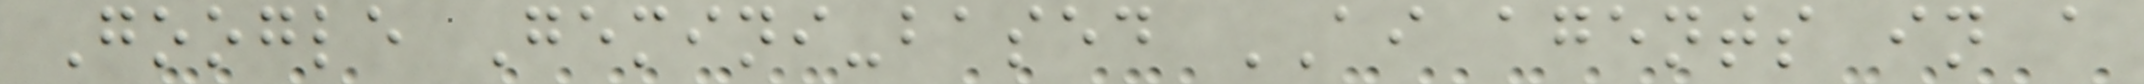Google Gemini-based AI agents in a
